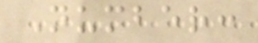Number:
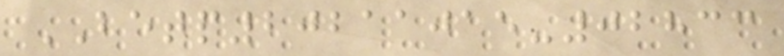BETP20211015-02833
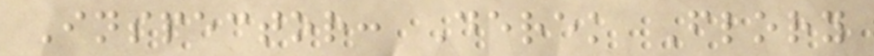Inspector: Derek Flory
